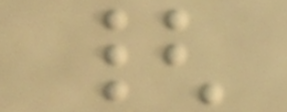{
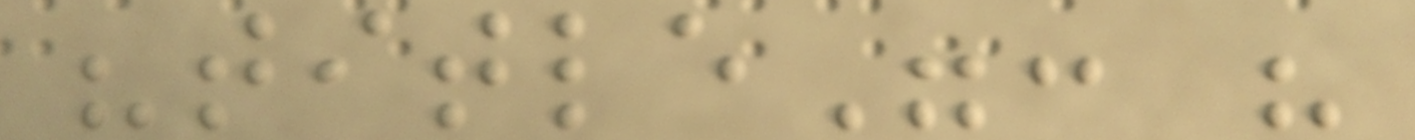"title": "
